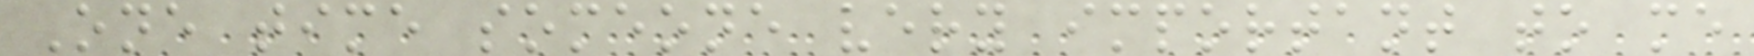One time someone very important to me
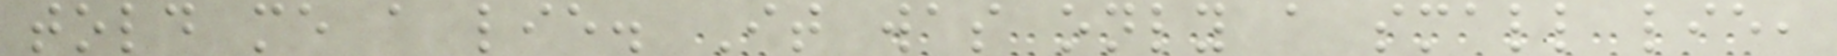told me a lie. It was only a small lie,
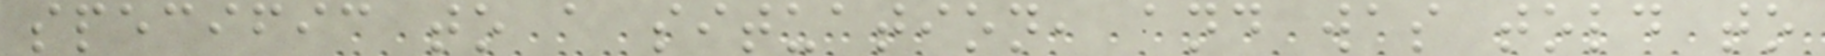specific to a situation, and was told to
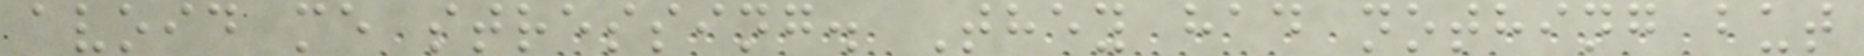avoid me stressing. They had nothing but
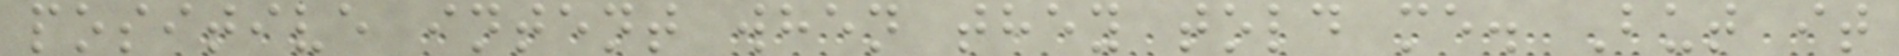positive intent when they told me. But it
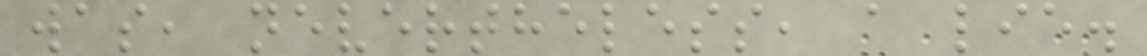was, nevertheless, a lie.
